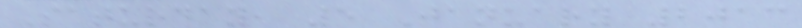Saturday, 5 January 2013
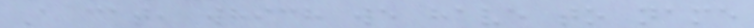A cat, which we have to name
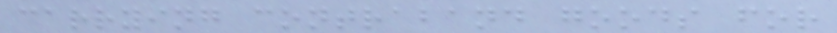carrying contraband goods for
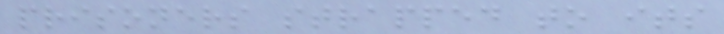prisoners strapped to its
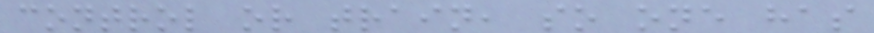control or train, so one has
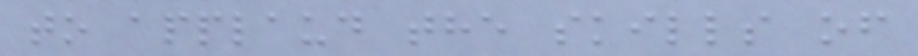to applaud the skills of
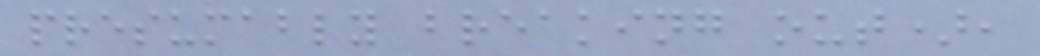presumably breaking out),
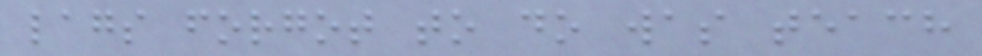lags forgot to do was teach
